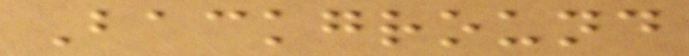Background
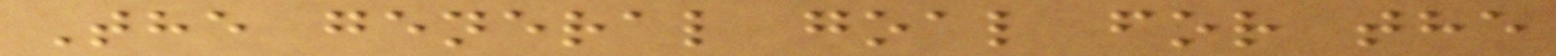The general goal for the
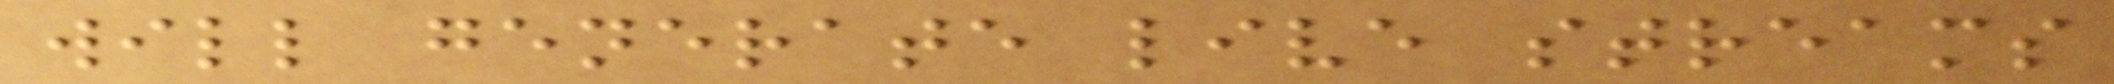will generate live streams
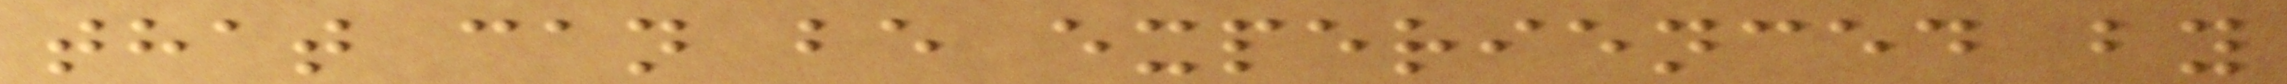that can be experienced by
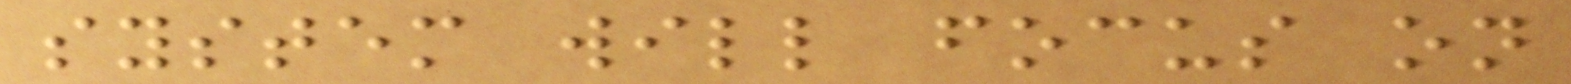system will focus on
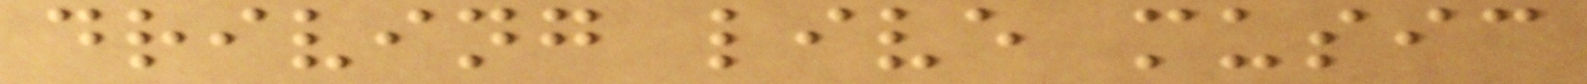driving live music
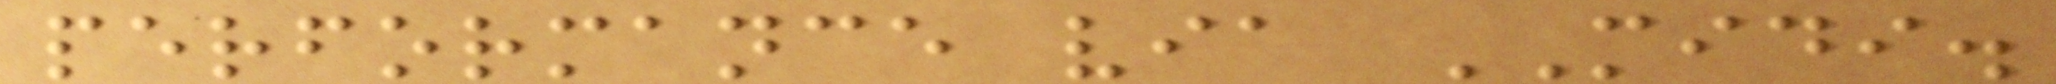performance via MIDI.
